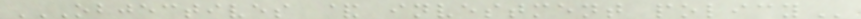OBJECTIVES & INVESTMENT POLICY
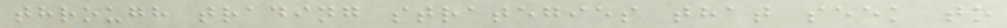through trading strategies that seek to
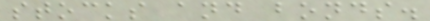stocks and bonds.
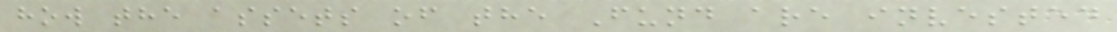how the assets of the Fund are invested
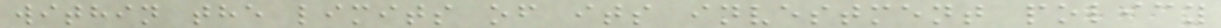within the limits of its investment policy
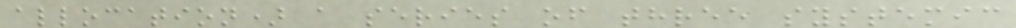allocation) a series of three systemic
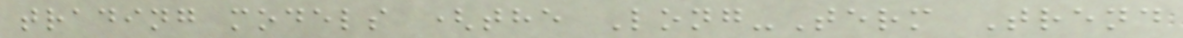trading models (the Long-Term Trend
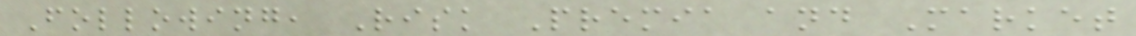Following, Risk Premia and Market
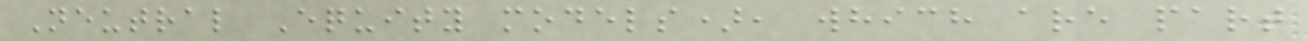Neutral Equity models), which are part
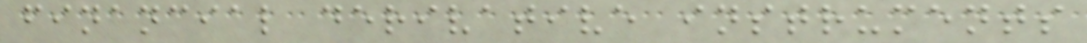financial derivative instruments
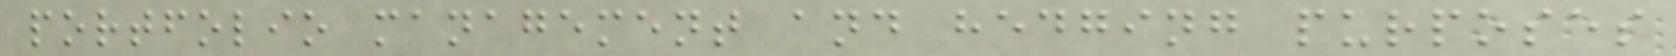portfolio management and hedging purposes
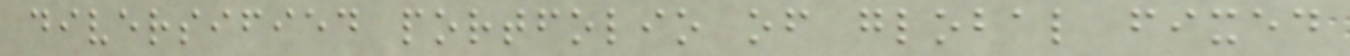diversified portfolio of global fixed
